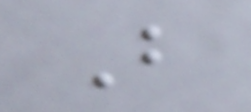B
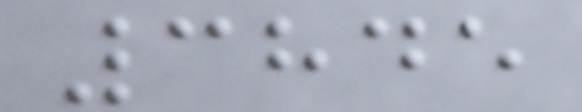3845
